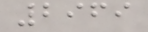2969
